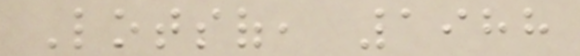Lotsof, 1988
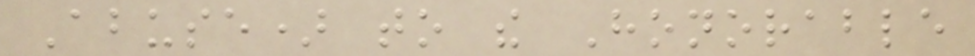Abuse) to the Honorable
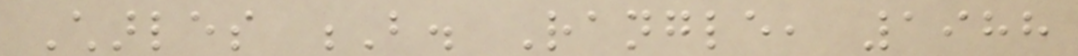Charles B. Rangle, 1988
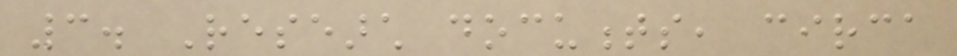3. Research documents, circa
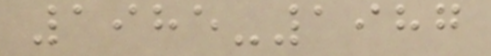1985-1987
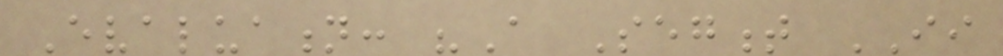Evaluation: "A Segment II
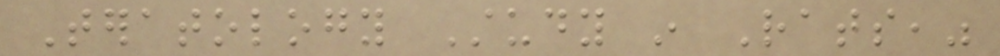Teratology Study in Rats,"
